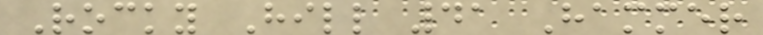Rocky Hill 41 Hammer
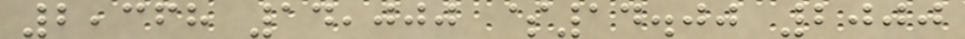2,368 14,000 $14.00 2000
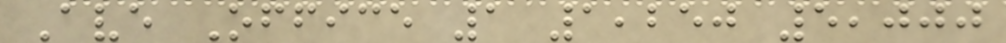Ave Office 1 1,250 5,000
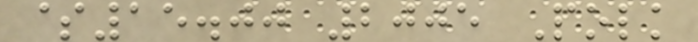$15.00 2005 Polk
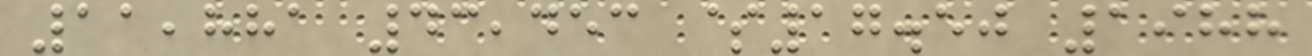11,881 43,453 $17.50 1988
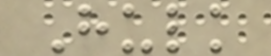Hulk
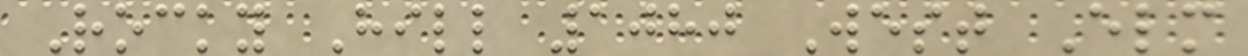Rocky Hill 1080 West Elm
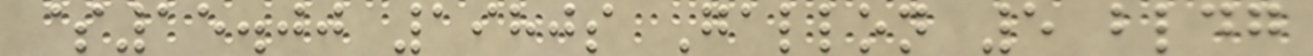$15.00 1980s Gallon 5 bldg
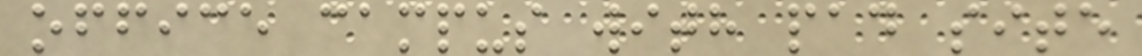office campus with pad site
